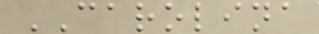CAROLINA
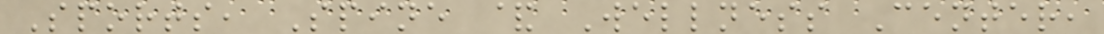Sports, Spine & Wellness Center,
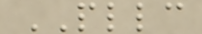PLLC
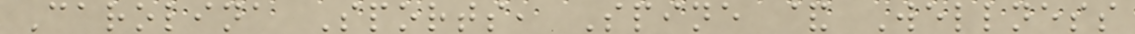Carolina Sports, Spine & Wellness
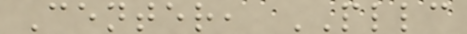Center, PLLC
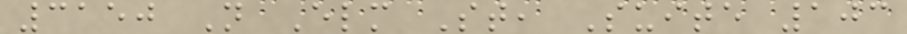3150 N Elm St, Suite 103
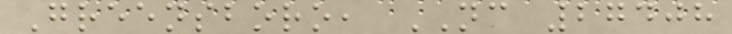Greensboro, NC 27408
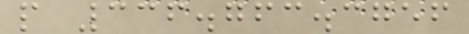p 336.763.3756
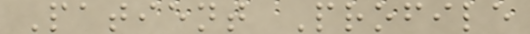Patient Profile
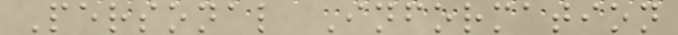Personal Information
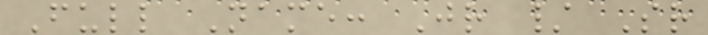Full Name: Jr / Sr
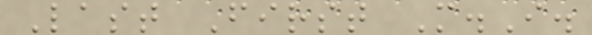Last First M.I.
